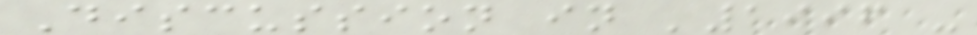Discussion in '1996 -
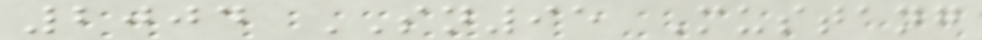2004 SN95 Mustang
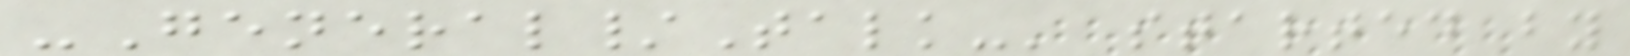-General/Talk-' started by
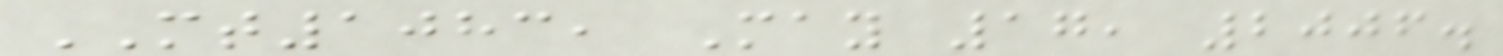MT1083, May 17, 2006.
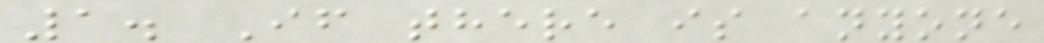1. If there is anyone
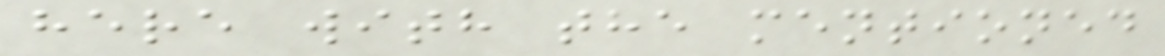here with the mentioned
